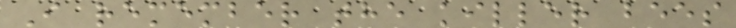I remember the killer bees
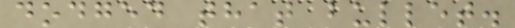dodged that bullet.
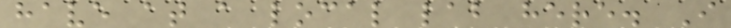have at a local lab here. I
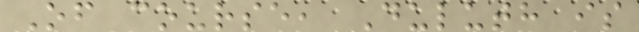Of course, Duluth is
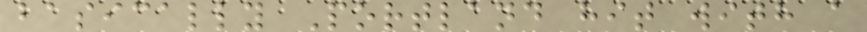basically Portland hit with a
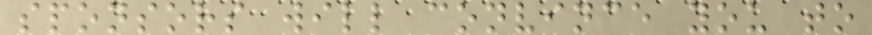sponsors will convince you to
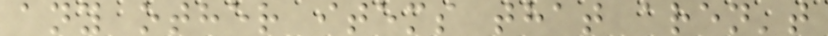any other items that aren't
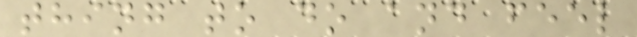thing to do and feel
